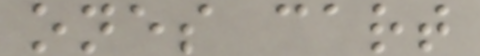ones cart
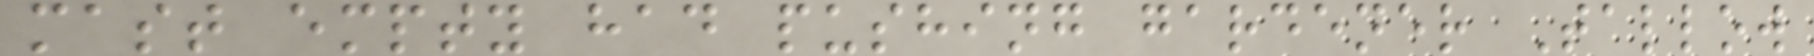mast empty had pushing gardener Tallow
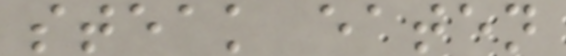steak eaten
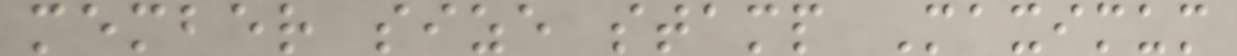member size stamp Maximum
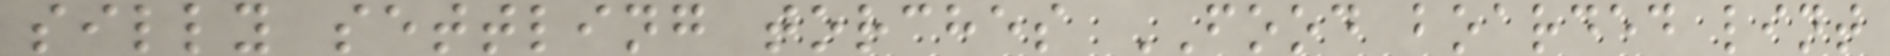silly settling torches FOOD boarded lint
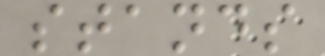stands
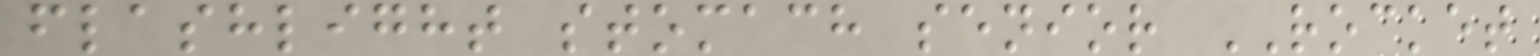flashlight stomach senior ROCKET
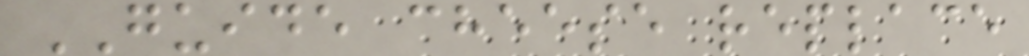GUIDE cheese replace
